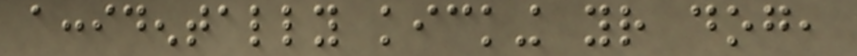accidentally kicking your dog,
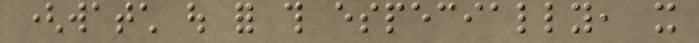(watch out for this especially, it
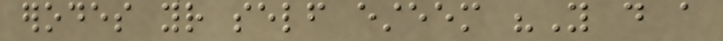erodes your self esteem "You do a
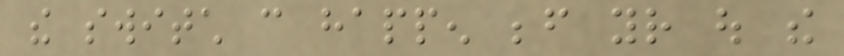the switch can happen before your out the
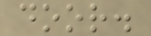door.
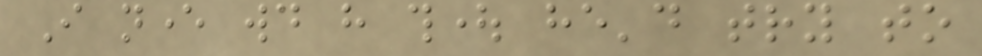I never would have thought he'd try to
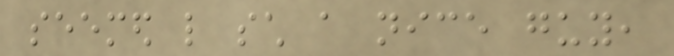seemed like such a nice guy,
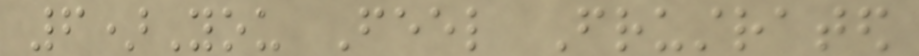6)You Feel Frustrated
